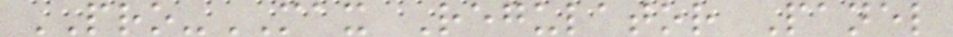PRO-MAX Regulator Panel
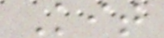Kit
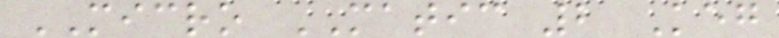MICRO MATIC 2 Keg
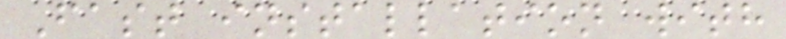Fast installation with
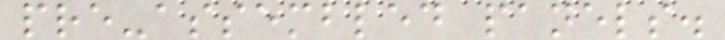pre-assembled panels.
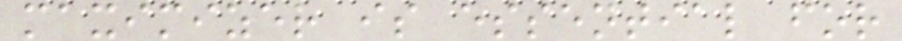maximizer is essential for
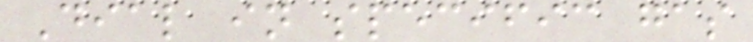Dial in specific gas
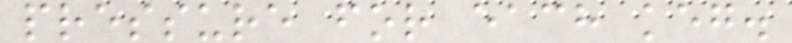pressure for each keg.
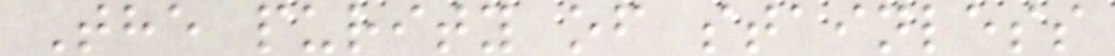The purity of stainless
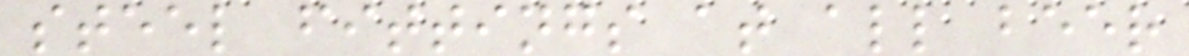steel fittings at all beer
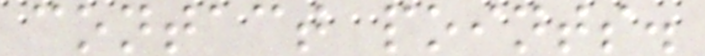contact points.
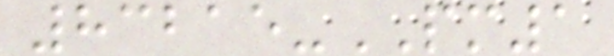83215-PM1
